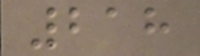218
